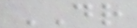DR
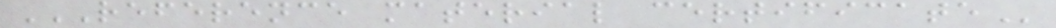REFERENCE MATERIAL CERTIFICATE
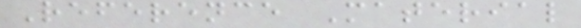Reference Material
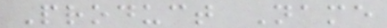Product Name
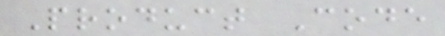Product Code
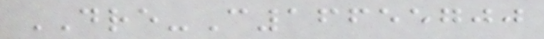DRE-C16655700
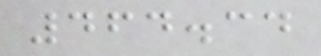464.34
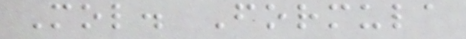Mol. Formula
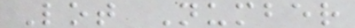Lot Number
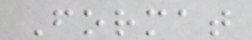Format
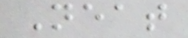Neat
